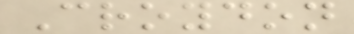Croydon
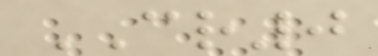CR0
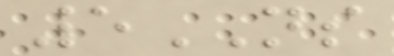5NS
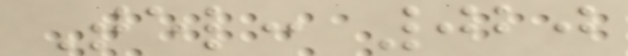Tel: 020
